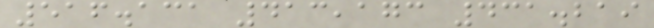516.131 413,173 431.219
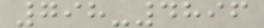798-4896
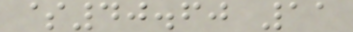$40.60 11
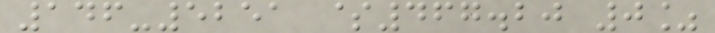146-5251 $467.20 0%
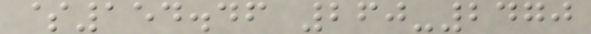$154.46 260-2470
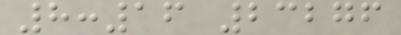8:16 23276
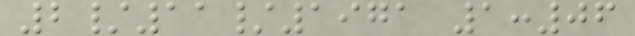2/11/1971 1:06
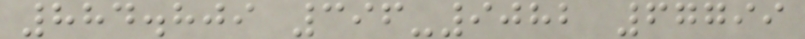884.809 396-9082 67799
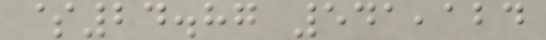$24.87 541,124
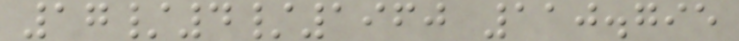17/4/1960 110.795
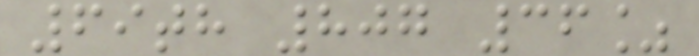69th 807 36%
